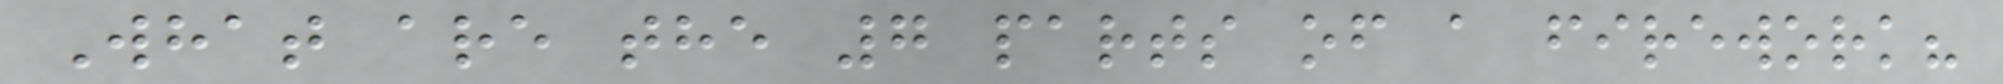What are the 7 parts of a firework?
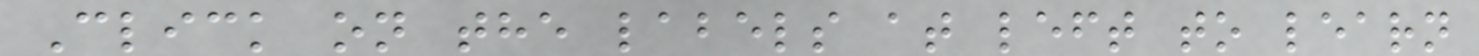Click on the labels at left to learn
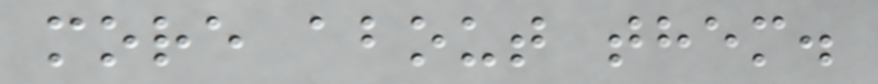more about them.
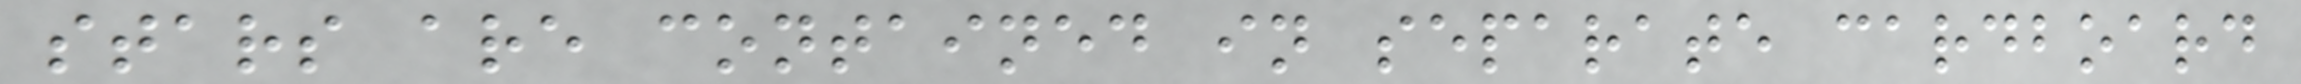stars are contained in separate cardboard
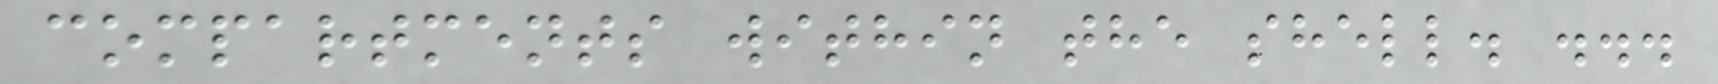compartments within the shell. ...
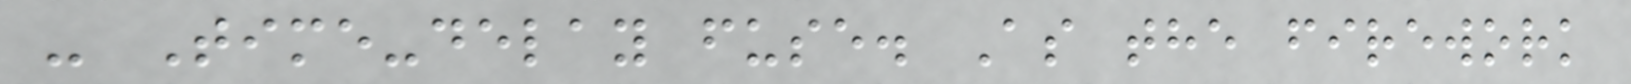- Time-delay fuse. As the firework
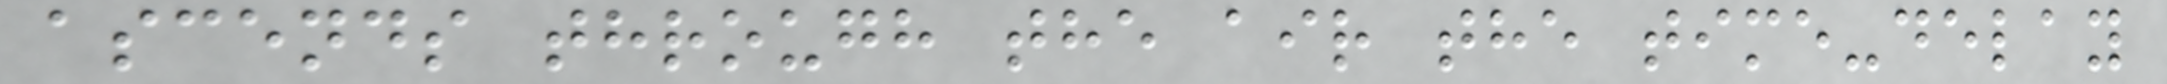ascends through the air the time-delay
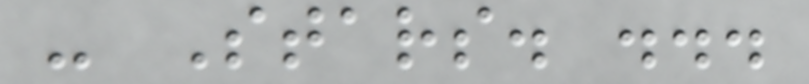- Stars. ...
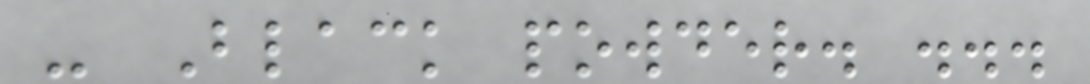- Black powder. ...
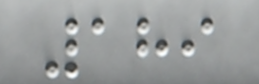189
